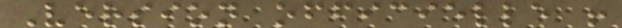Version officielle !
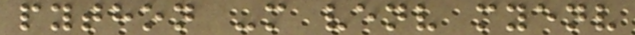python -m venv myenv
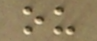ou
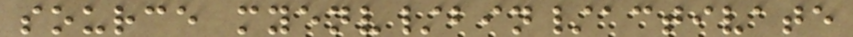source myenv/bin/activate
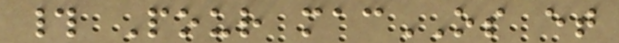# Pour macOS et
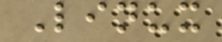Linux
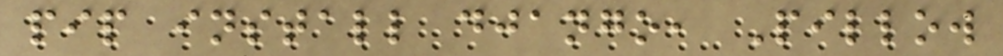pip install django, Pillow
